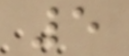5
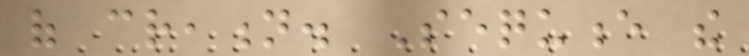of creation. Sequence the
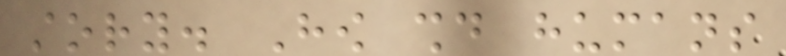story. How should humans
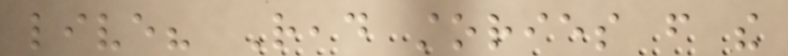live? Read stories from the
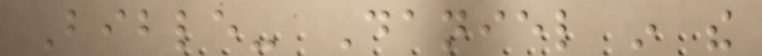Bible- Daniel in the
